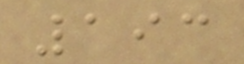193
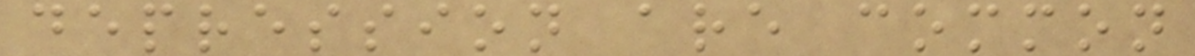depression are common
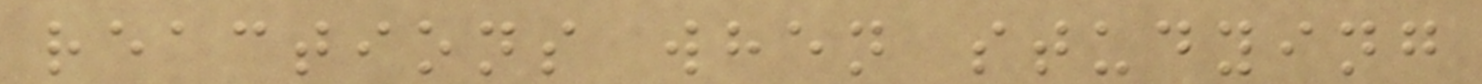reactions when studying
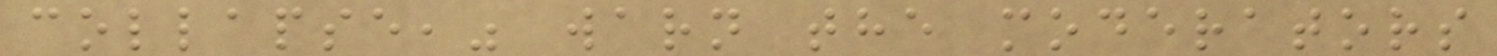collapse," warn the moderators
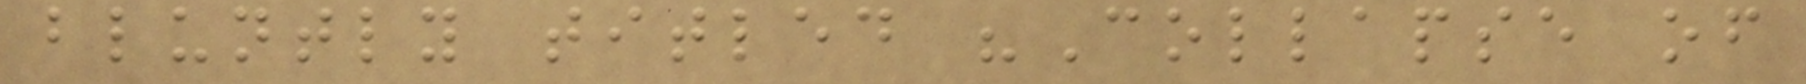bluntly titled "Collapse of
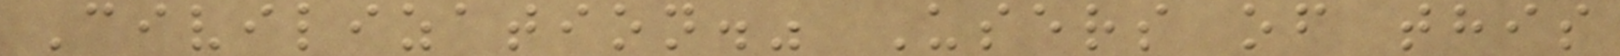Civilization." Users of this
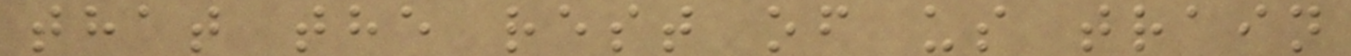that the rest of us train
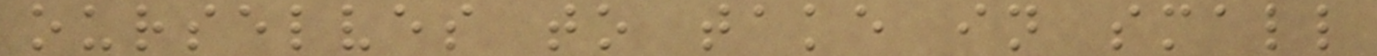ourselves to take in small
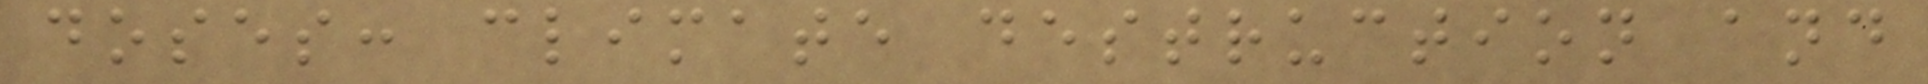doses: climate destruction and
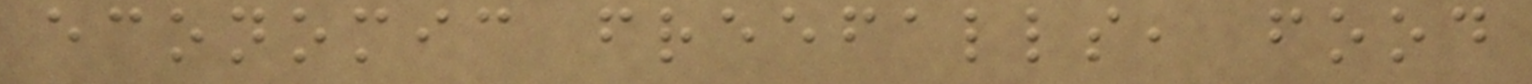economic freefalls, food
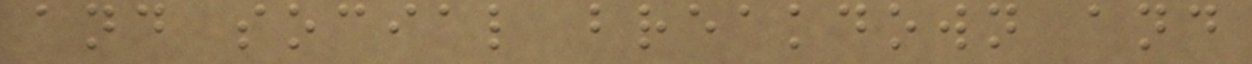and social breakdown and
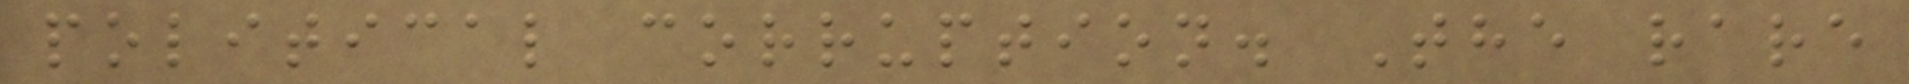political corruption. The rare
